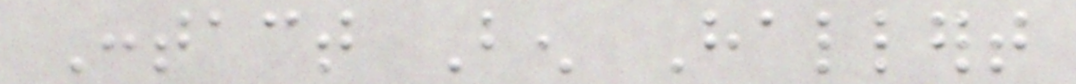Contact Ben Hallert
